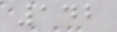142
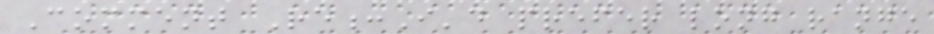Comment Re:I'd prefer long range
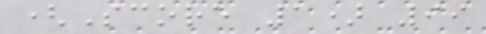(Score 1) 99
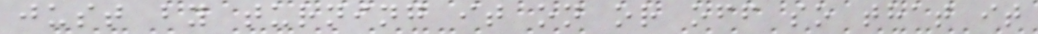just by turning it on or off so that it
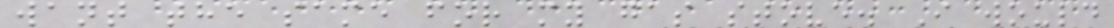want the same for my gas stove. I would
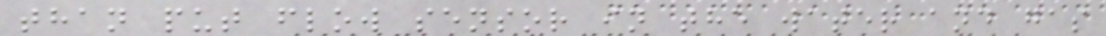than put flow sensor in the water and gas
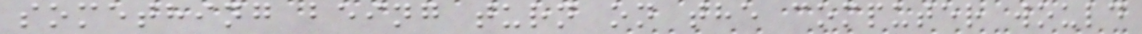something being turn on the computer would
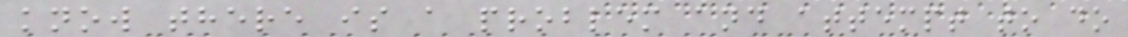know there is a problem and attempt to do
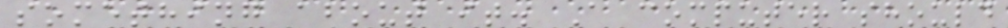something about it. A computer should
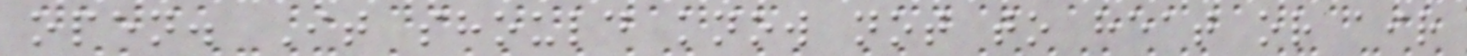open. It should know not to heat or air
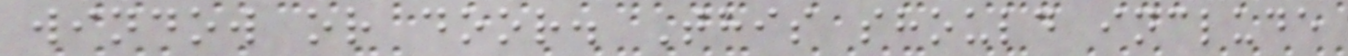window or door. This should include
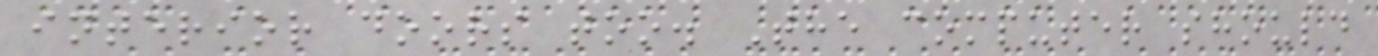interior doors too. The computer should
